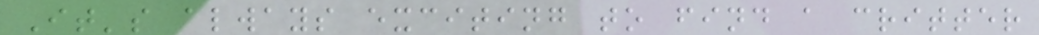It's always exciting to find a critter
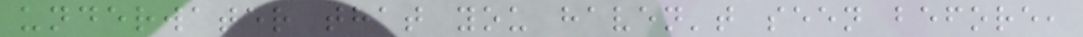underwater that you haven't seen before,
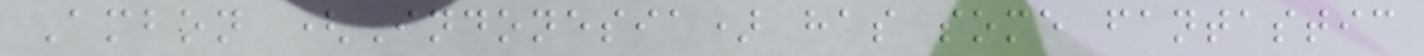Ambon (Indonesia) has some fantastic
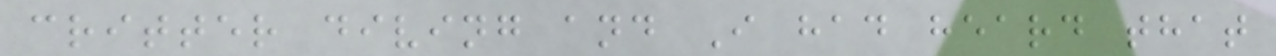critter diving and I had heard that
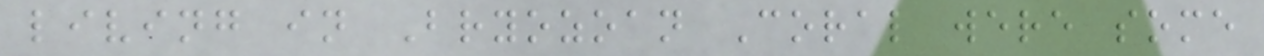living in Bryozoan Coral were some
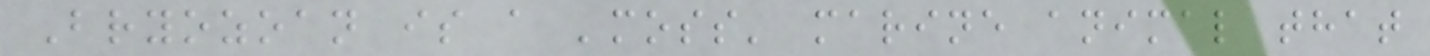Bryozoan is a 'moss' marine animal that
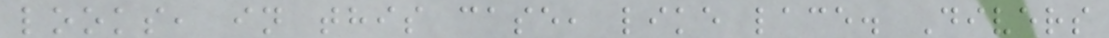looks, in this case, like lace. Divers
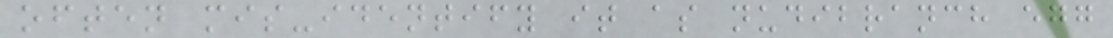often mis-identify it as nudibranch egg
